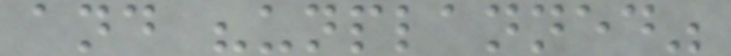and "unplanned"
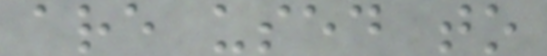are used to
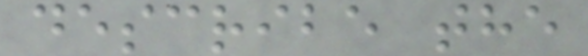describe the
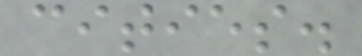cities.
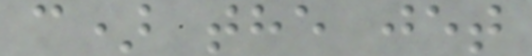c) the jet
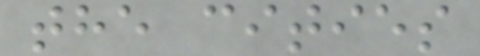the cities
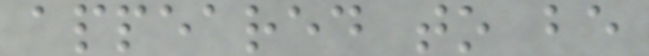appeared to be
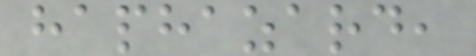haphazard,
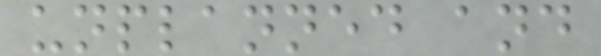unplanned and
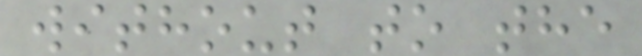without to the
